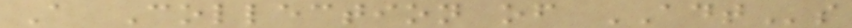A Collection of ADTs
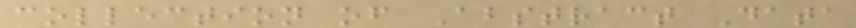collection of Abstract Data
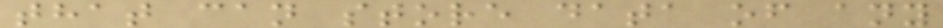that can store data of any
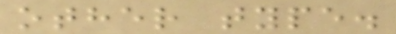other type.
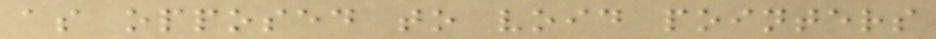as opposed to void pointers
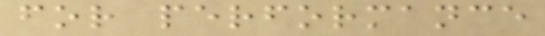for performance
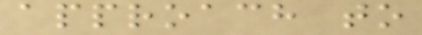approach to
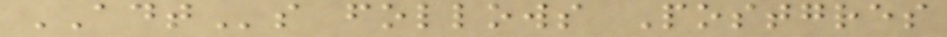ADTs follows Postgres
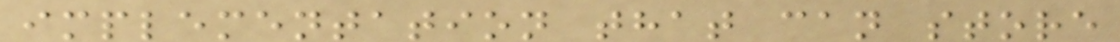implementation that can store
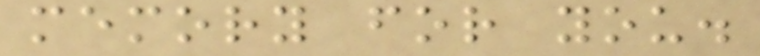memory for you.
